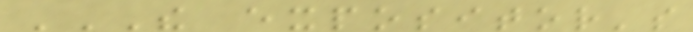THE EXPOSITOR'S
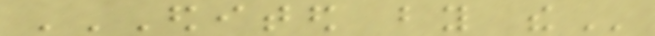EDITED BY THE
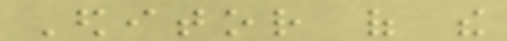Editor of the
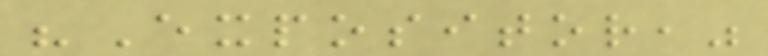"Expositor,"
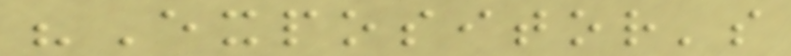"Expositor's
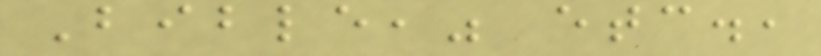Bible," etc.,
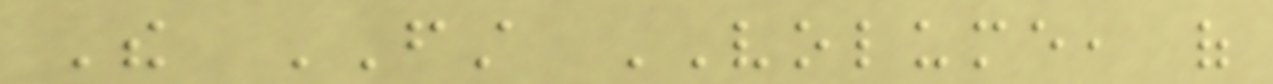The FIRST VOLUME, of
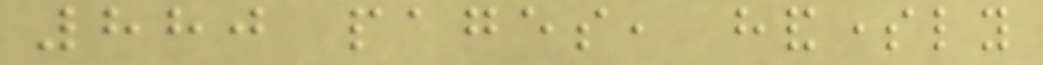880 pages, handsomely
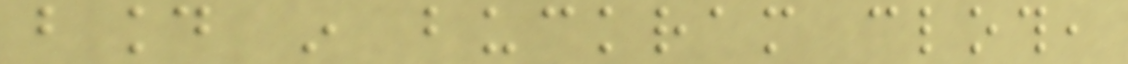bound in buckram cloth,
